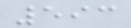593
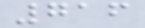716
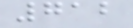712
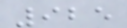925
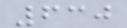630
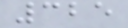325
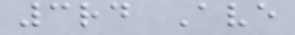3rd Ave
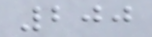200
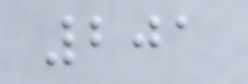201
